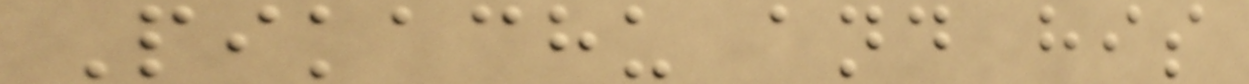Pikachu and his
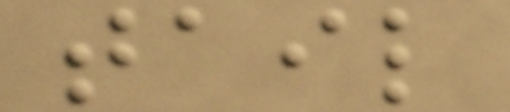tail
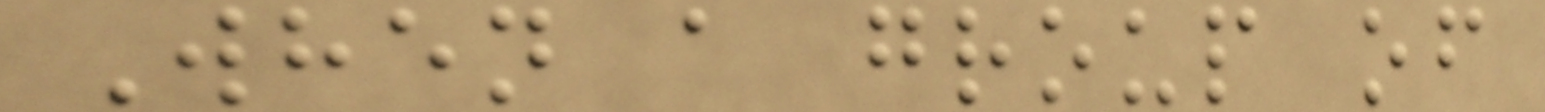When a group of
